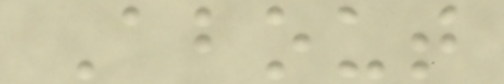About
